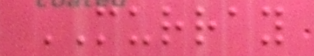MURRAY
